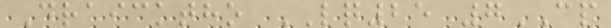Draicktho LQ25 7CP
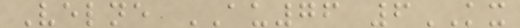Velne AU76 6KX
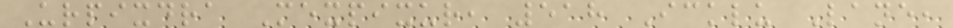Urpixdra Mexpixur, 518 Icklu Lane,
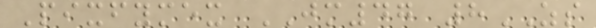Pixfymex JM47 8ZS
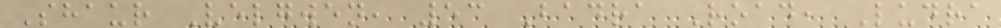Shaur Velgwen, 53 Badra Road, Ludra
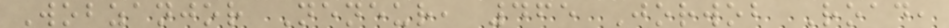Wobzanjor Neneur, 465 Jorwob Road,
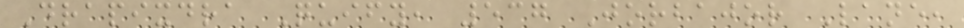Drapixdra Quify, 537 Jorbajor Lane,
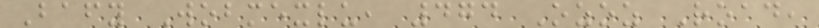Bafy Wobmexlu, 474 Ozoz Road,
